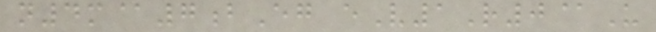n4m@7bEg eV1R0@U
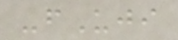-fUji
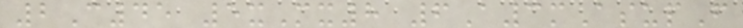2C45 5xMx8 6A3mAsupF
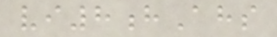vi8hAhs
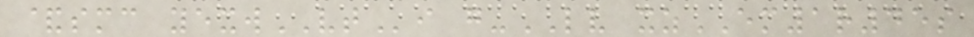&smc yexwVTi g-LV xzEM1r45s
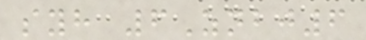syh 6Znbj6
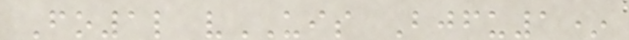Fo1l vUIS Bjfu1*
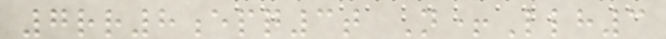7rr8epq3t N+Llh3
